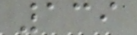139
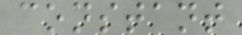constant
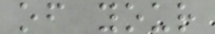of your
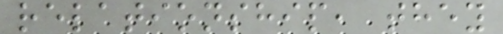relationship, they
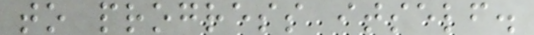to progress itself.
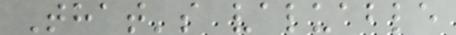That's valuable
